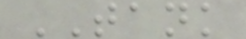TANK
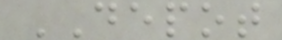DEPOT
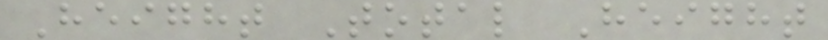Height Total Height
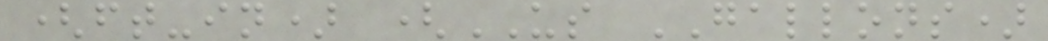(ft-in) (US GALLONS)
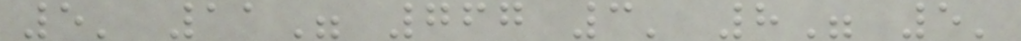5' 11" 767 3' 8" 5'
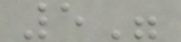5"
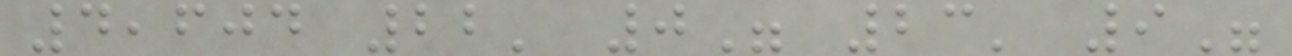4,604 22' 0" 23' 9"
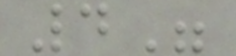4"
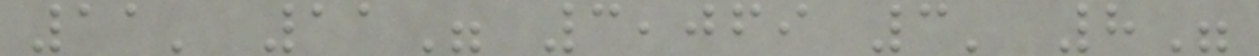11' 11" 3,069 3' 8"
